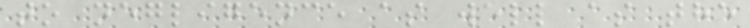to negligence as well as the
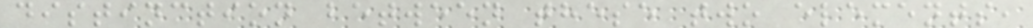distinction between these two elements,
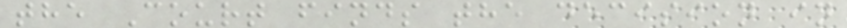the Court finds the decision in
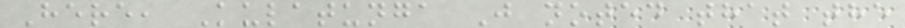Here, Kulatunga J noted that the
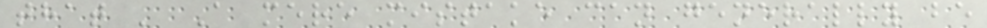that ' A mere mistake can generally be
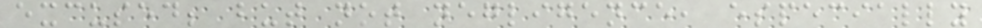excused; but not negligence, especially
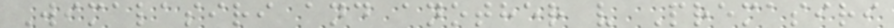Wimalasiri and another v Premasiri
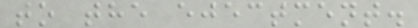to the ejectment.
